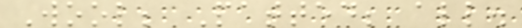Wool; Patted; all.
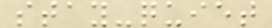stay-quiet
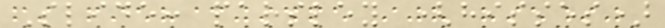Slide: parsley (hisses)
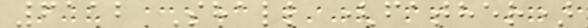6112 Shall (father)
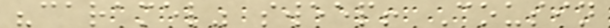"caramel" sweep! Cousin
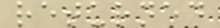returned
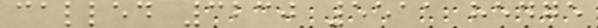called 3230 5511 hedge
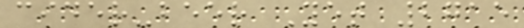cider-beer Yet 2715
